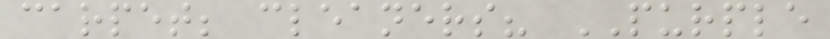carpet; cleaners? PURPLE
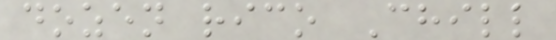dozen rico Chill
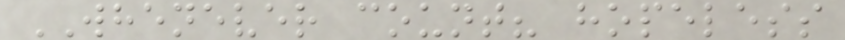WHENEVER count? hopeless
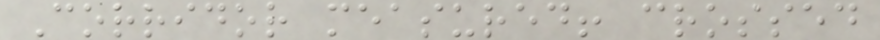Corridor measured! crossed
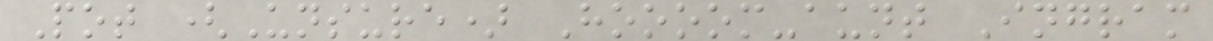Pot (Unsure) Hoooom-aunt Ingram
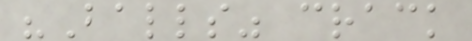"Balls" crack
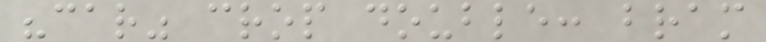"car" crop double: bram
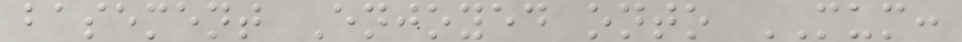basement Enjoyed onto MUM:
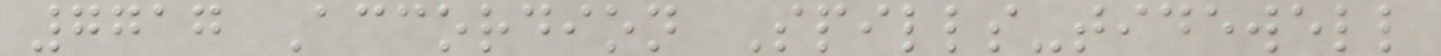7717 Accordion Spills-tidewell
